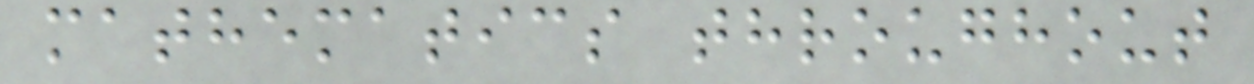mathematics throughout
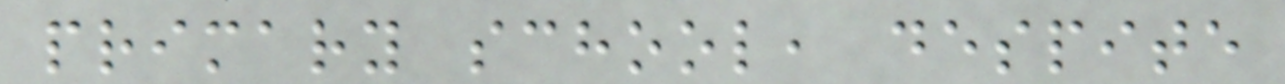primary school, despite
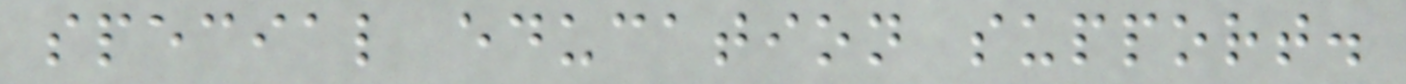special education support.
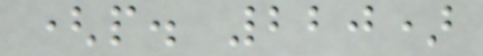(p. 220)
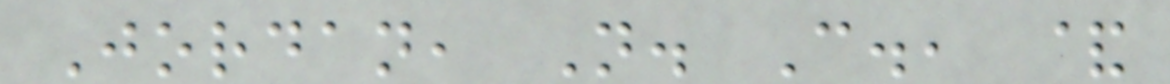Jordan, N. C., &
